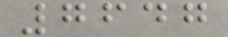7647
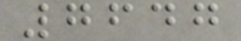7647
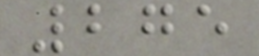275
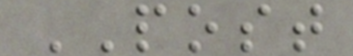POST
